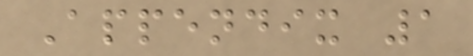Appendix 1
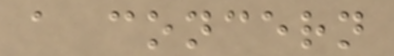a concern
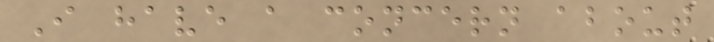I have a concern about
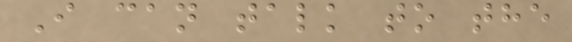I can talk to the
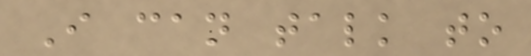I can talk to
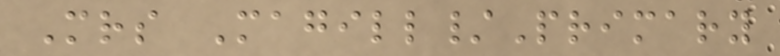Mrs Magill/Primary
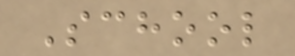School
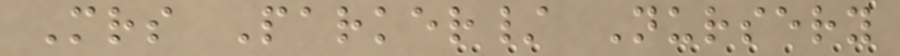Mrs Parker/ Nursery
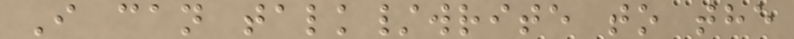I can talk/write to the
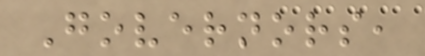Governors,
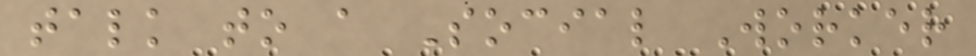talk to a Social Worker
